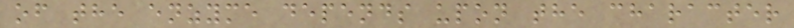of the enzyme depends upon the character
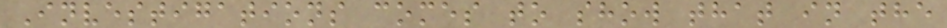Investigations comes to show that in the
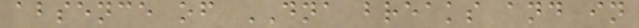absence of DNA breaks and in
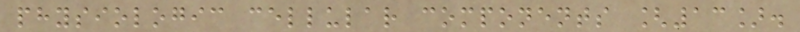physiologic cellular components [13].
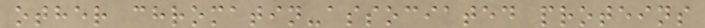other chromatin-associated proteins
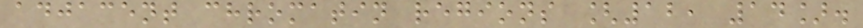adjacent chromatin regions [12, 14].
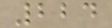224
